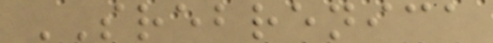SREBRENICA
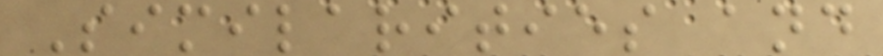Similarities and
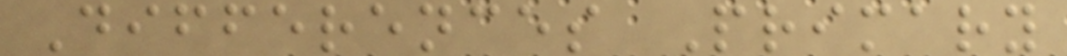Differences Primary
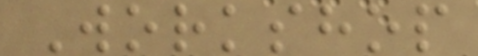Workshop
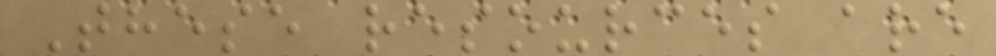These resources are
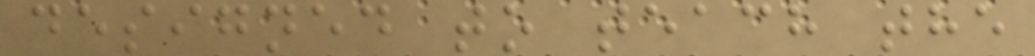designed to teach the
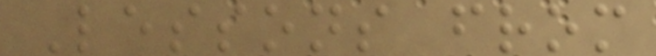Lessons from
